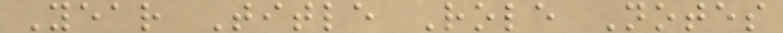Year Title Role Notes
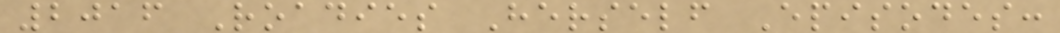2016 Roadies Herself Episodes:
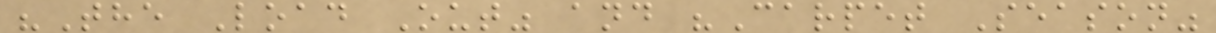"The Load Out" and "Carpet Season"
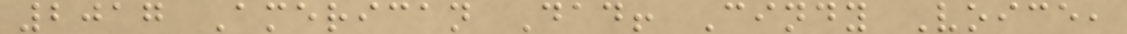2017 American Dad! Cindy Voice,
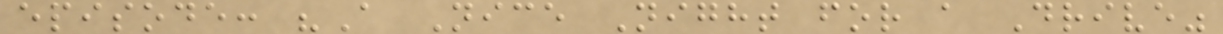episode: "A Nice Night for a Drive"
